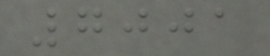7001
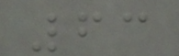63
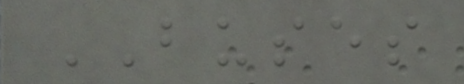BUSES
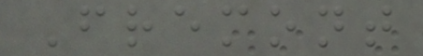Fremont
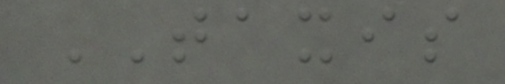TAXIS
